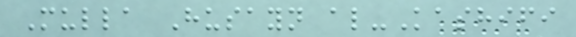Mulla Husayn al-Kashifi
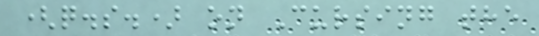(q.s.) on Cursing the
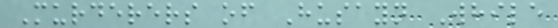Murderers of Husayn While
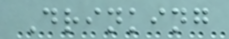Drinking
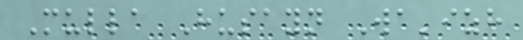Mulla Husayn Wa'izh
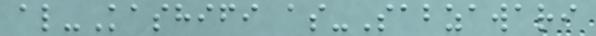al-Kashifi as-Sabzawari
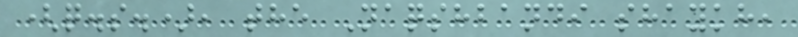(q.s.), the Naqshbandi shaykh,
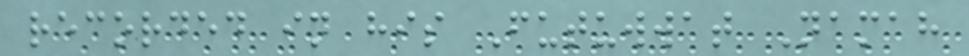recorded in his Futuwwat Namah
